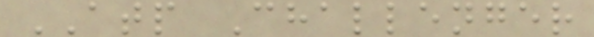ATP Challenger
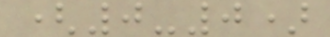(0-0)
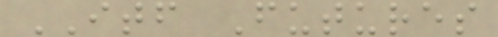ITF Futures
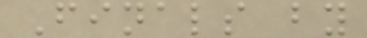Finals by
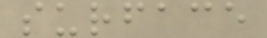surface
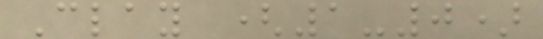Clay (1-0)
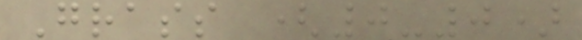Grass (0-0)
